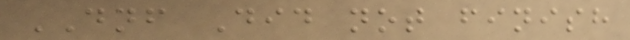DNF Did not finish
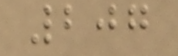207
